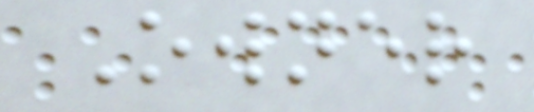Owner
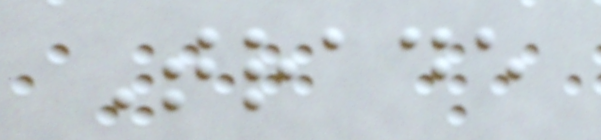Trade
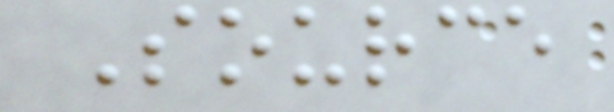Source
